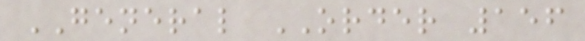GENERAL ORDER 156
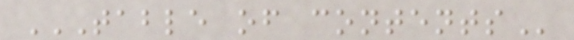TABLE OF CONTENTS
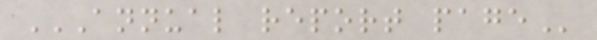ANNUAL REPORT PAGE
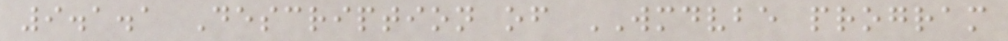9.1.1 Description of WMDVBE program
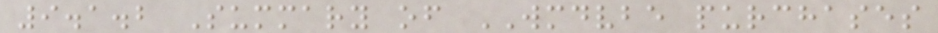9.1.2 Summary of WMDVBE purchases
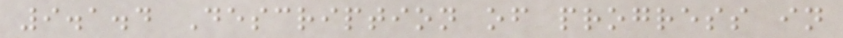9.1.4 Description of progress in
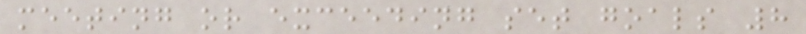meeting or exceeding set goals 8
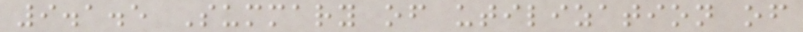9.1.5 Summary of utilization of
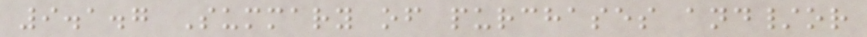9.1.7 Summary of purchases and/or
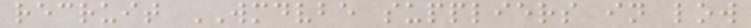recruit WMDVBE suppliers in low
